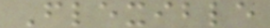Flexible
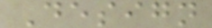Design
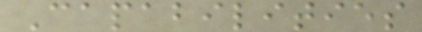Capabilities
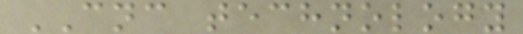CNC technology
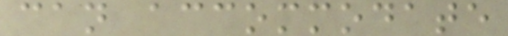can accommodate
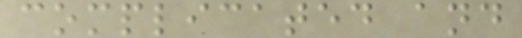complicated and
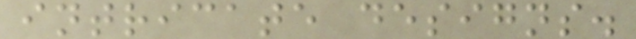intricate designs.
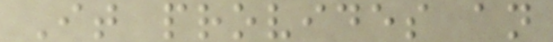It provides an
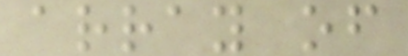array of
